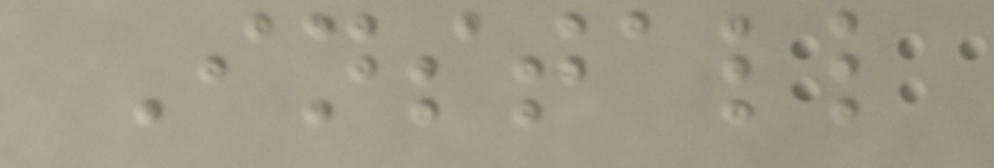Install
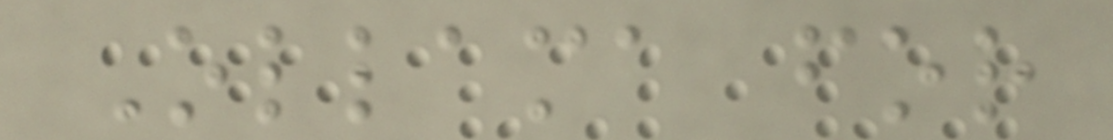Ollama for
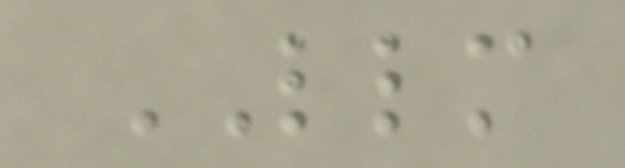LLM
